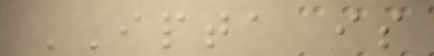IPTA is
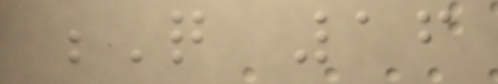Q 16
